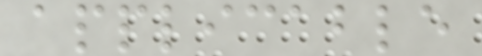applicable
